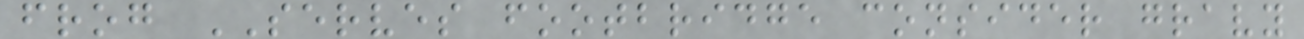frog SERVES footbridge consider gravy
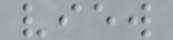view
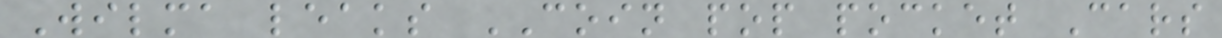Wilma leaks COIN pop pocket Cars
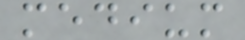medium
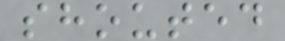shouted
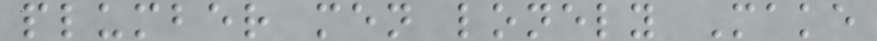plumber men lonely Make
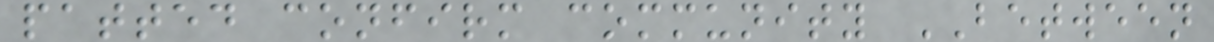patted confirm community BETWEEN
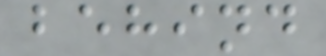behind
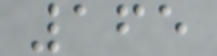165
